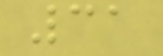31
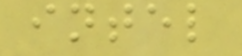intel
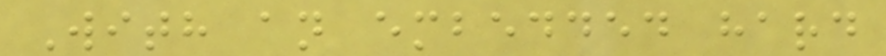With an embedded hard
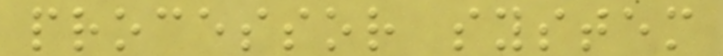processor system
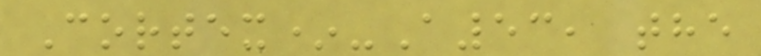Cortex*-A53, the
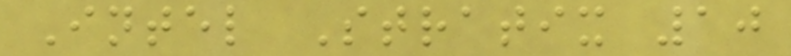Intel Stratix 10
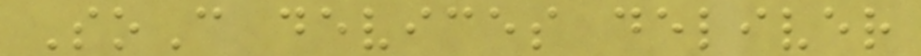SoC devices deliver
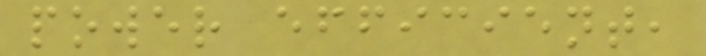power efficient,
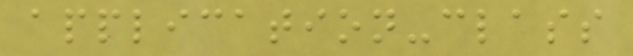application-class
